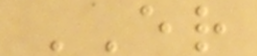ER
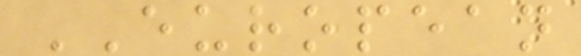EUROPEAN
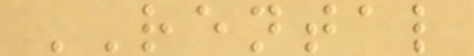RENTAL
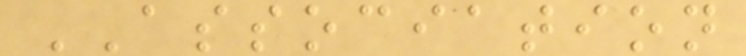ASSOCIATION
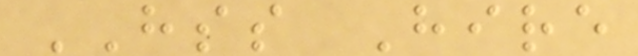HSS Hire
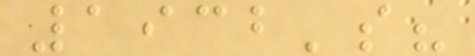1932's?
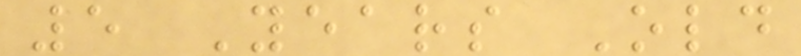5 Years Old
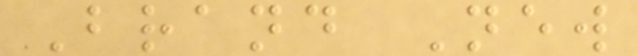Brand New
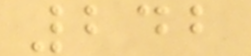242
